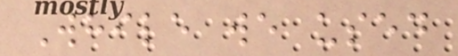While we used
